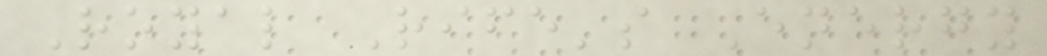Royal Rife's Energy
